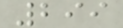299
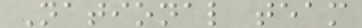National team
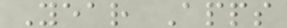Year Apps
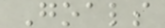Goals
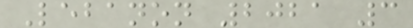Lebanon 2021 3
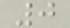0
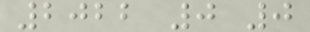2022 0 0
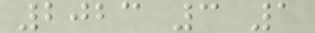2023 3 1
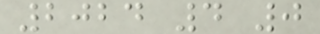2024 4 0
